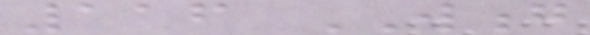116 WONG
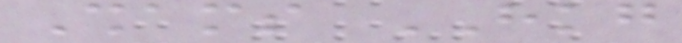Shams HKG
